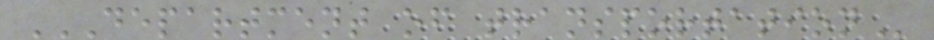DEPARTMENT OF TRANSPORTATION
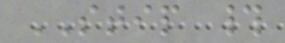STIP #
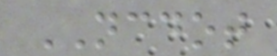NCDOT
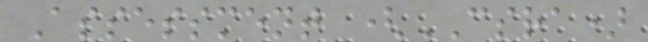Assessment (CSRA)
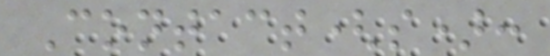Contact(s):
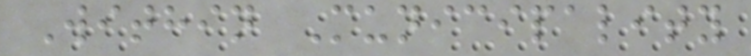Within Municipality
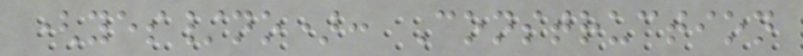(yes/no): Construction
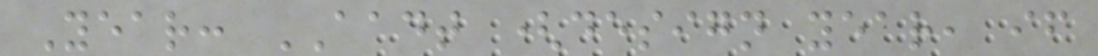Year: AADT (design year, if
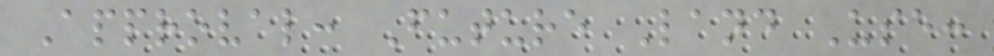Approval: Future Land Use:
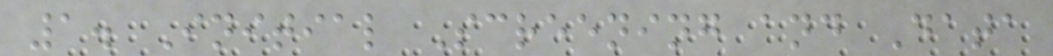1. Initial Screening and Data
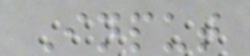Input
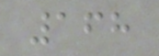168
